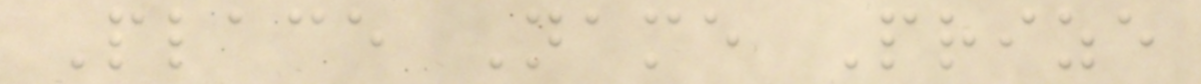Place Name Prize
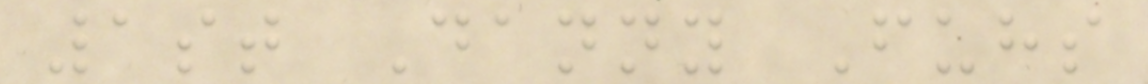1st Danny Fuhs
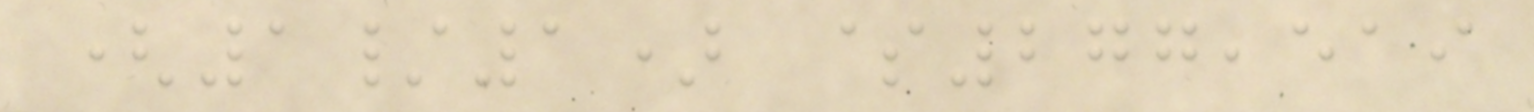(1/1) $277,519
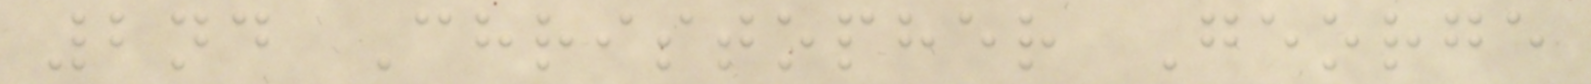2nd Christopher George
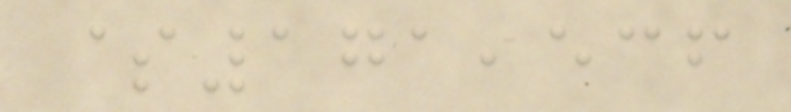$171,536
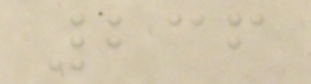236
